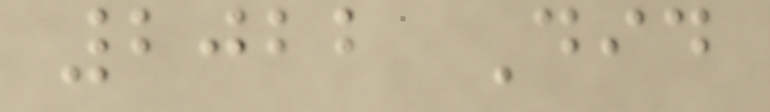2022 Did
